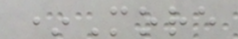*More
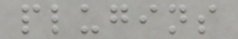plugins
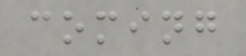coming
